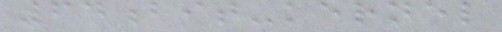64bit-kernel
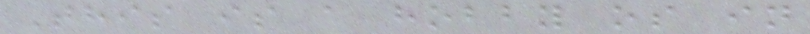This is a hobby os in
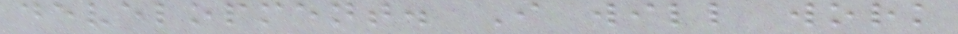development. I will work
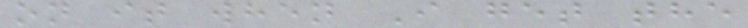on it when I get the
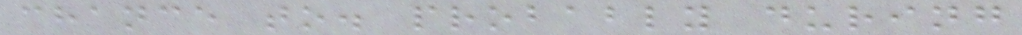chance to. probably during
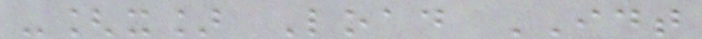-[x] Load IDT
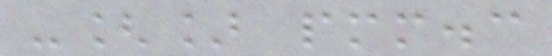-[] pmm.c
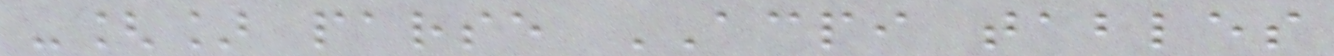-[] parse ACPI tables
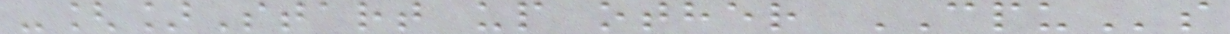-[]Start up other CPUs
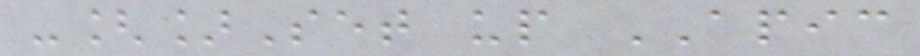-[]Set up APIC
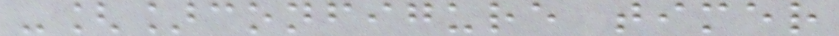-[]configure timer
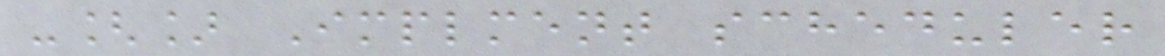-[] Implment scheduler
